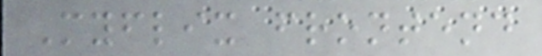Myflix frontend
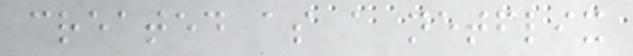created as a netflix
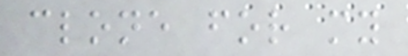clone for my
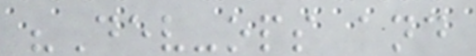"Dev-ops and
